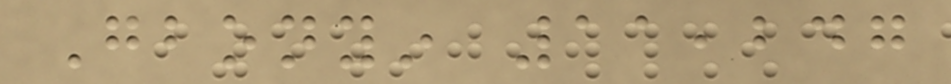Gbonyin 11,247
